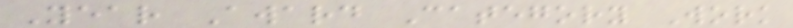Year Award Category Work
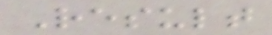Result
